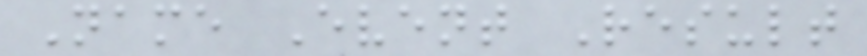Name Event Result
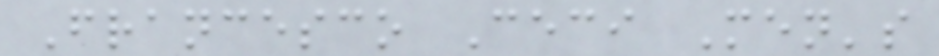Francesco Ceci Men's
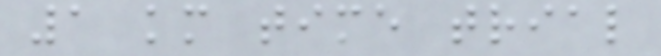1 km time trial
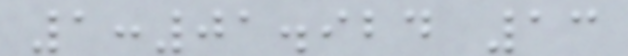1:01.924 13
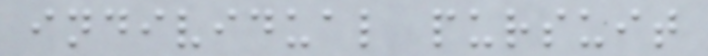individual pursuit
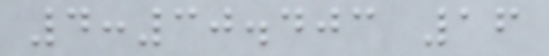4:30.403 16
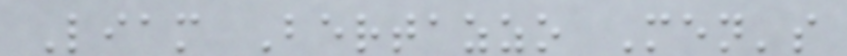Liam Bertazzo Men's
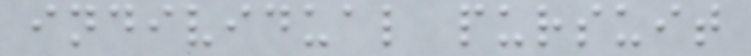individual pursuit
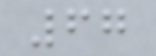67
